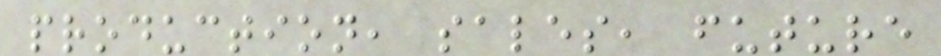production, sales, future
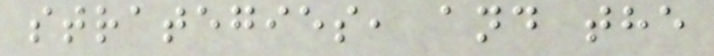strategies, and the
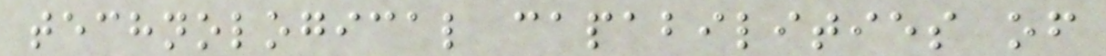technological capabilities of
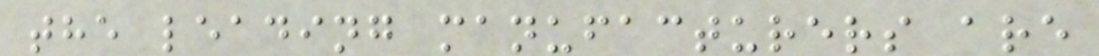the leading manufacturers are
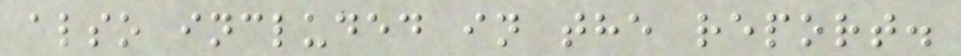also included in the report.
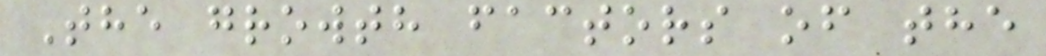The growth factors of the
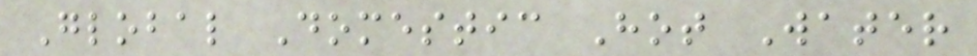Global Domestic Hot Water
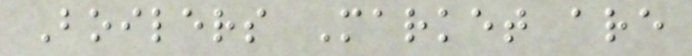Boilers Market are
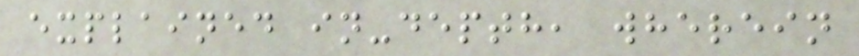explained in-depth, wherein
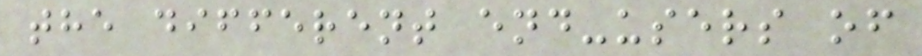the different end-users of
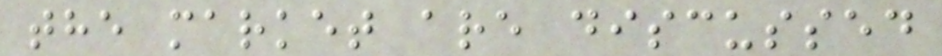the market are discussed
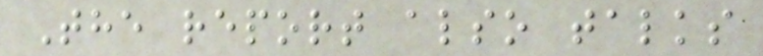The report also talks
